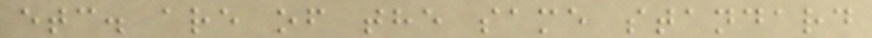etc. are of the same standard
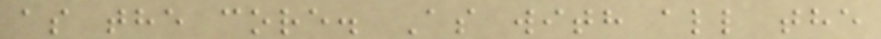as the core. As with all the
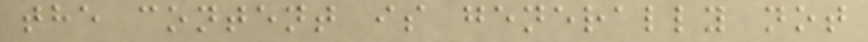the content is generally not
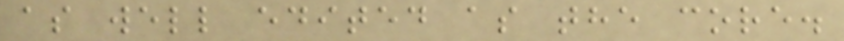as well edited as the core.
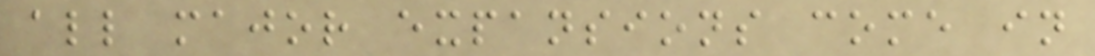all major expansions come in
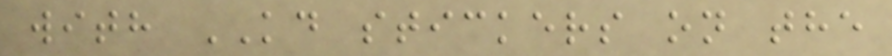with KD stickers on the
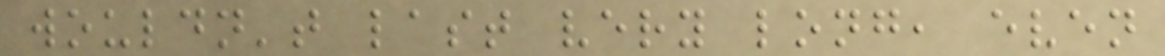wouldn't last very long, even
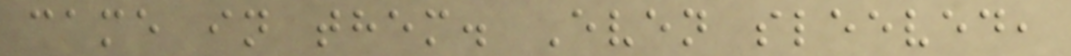came in them. Even sleeved,
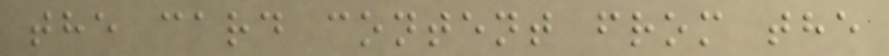the card content from the
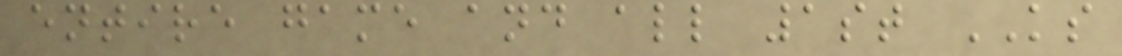entire game and all 1st KS
